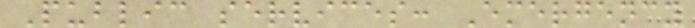Public services: Emergency
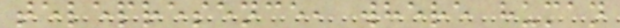telepresence, where human
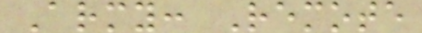Army: Remote
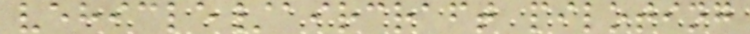vehicle/aircraft piloting
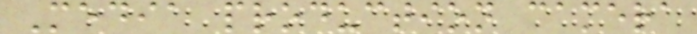Media production camera
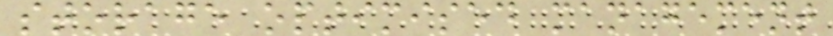storage optimised management
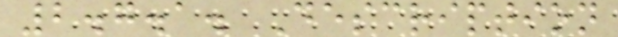2.7.1. Description
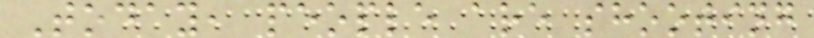Today, people are shooting
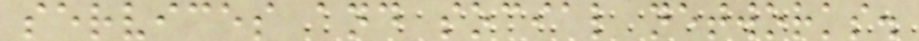services and social networks.
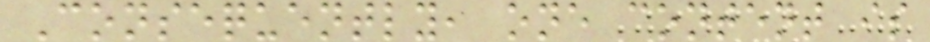Consequently, one content is
